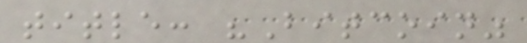title: "Bitcoin"
